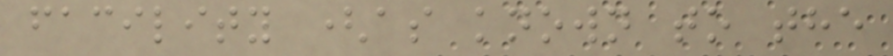facility (as known to the
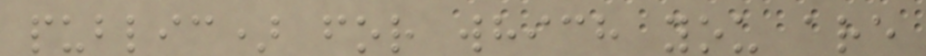public) for which you are
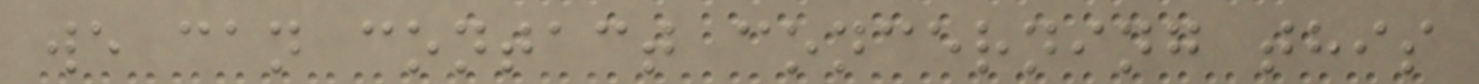we can contact concerning this
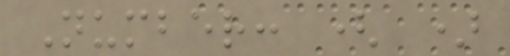Number: ( )
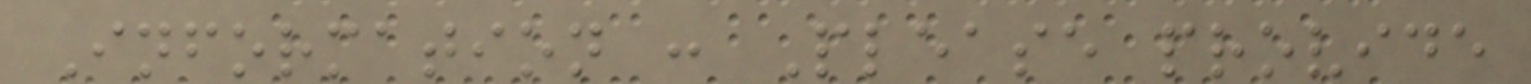Information : Please provide
